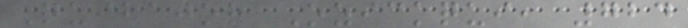Quibajor Ozickqui, 724
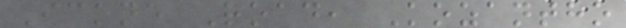Ickne Road, Kozantho
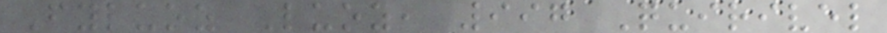Fyluoz Luoz, 997 Quirivel
